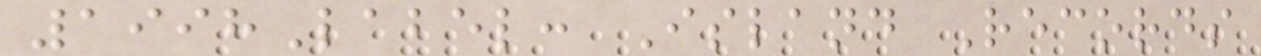1998Label: Island Records
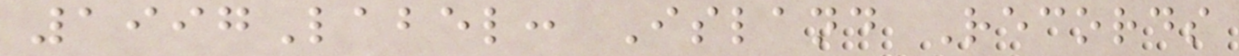1997Label: Island Records
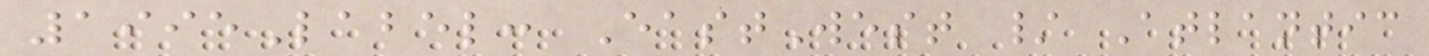1995Label: EastWest / Atlantic
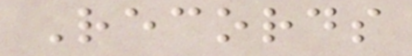Records
